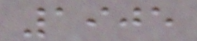1905
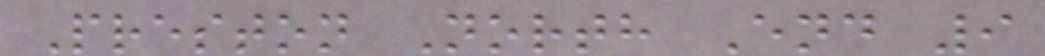Preston North End 9
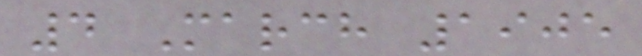4 March 1905
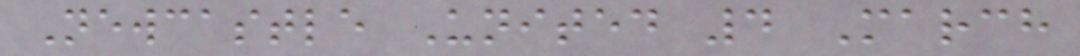Newcastle United 4 March
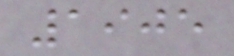1905
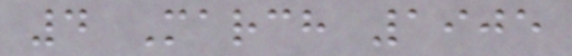4 March 1905
